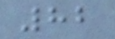82
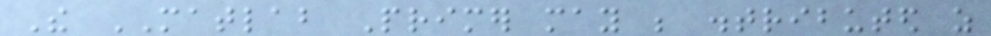The MATLAB Primer may be distributed as
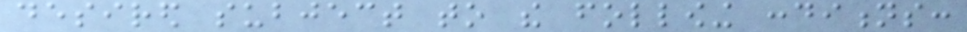desired subject to the following conditions:
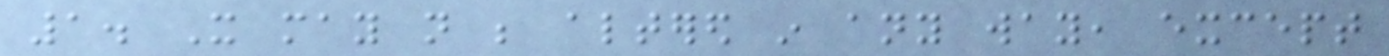1. It may not be altered in any way, except
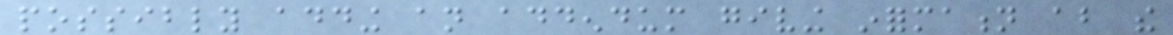possibly adding an addendum giving information about the
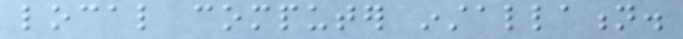local computer installation.
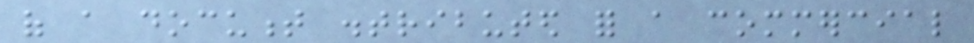of a document distributed for a commercial
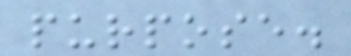purpose.
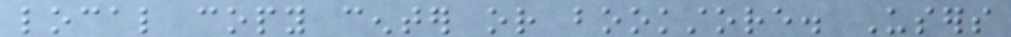local copy center or bookstore. Users
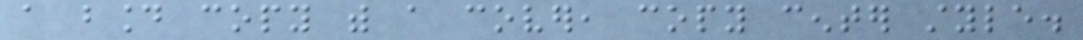a bound copy with a cover, copy center style.
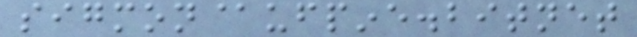sigmon@ufpine.bitnet
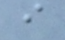i
